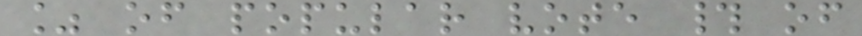% of popular vote # of
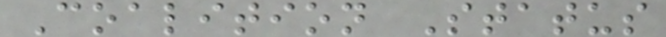Coalition Status
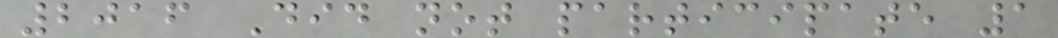2016 Did not participate 1
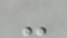-
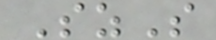SzS
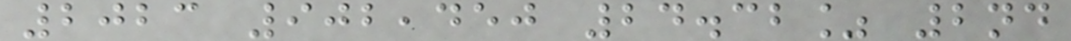2023 902,450 24.32% 2nd
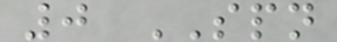0 SPN
